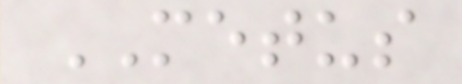METUS
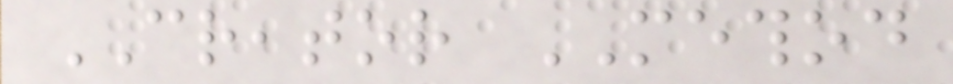CREATOR METHOD
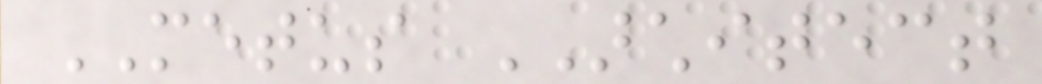METUS ARCHITECT
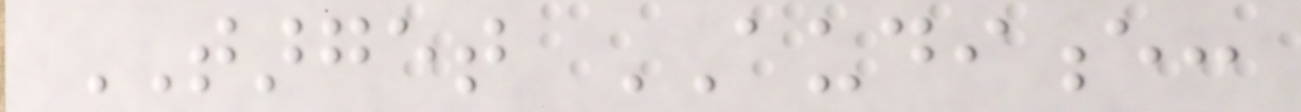TARGET AUDIENCE:
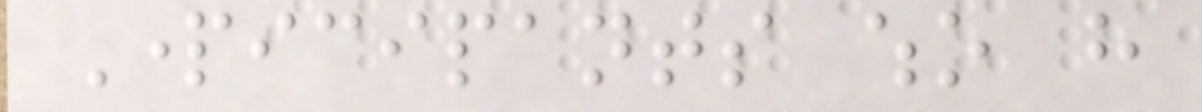Participants who have
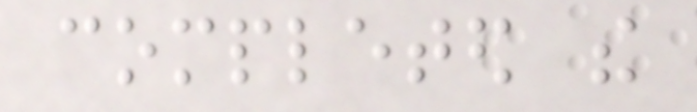completed the
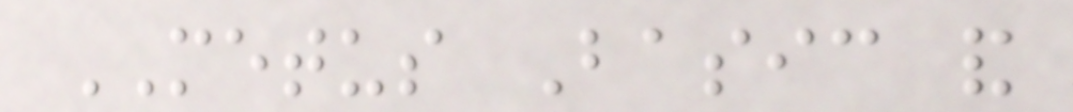METUS Basic and
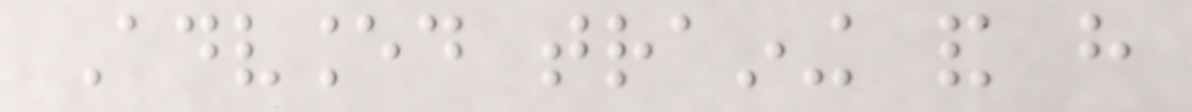Advanced training and have
